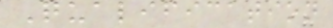Qualification
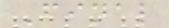Final
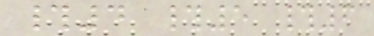#4 #5 #6
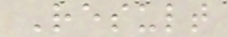Result
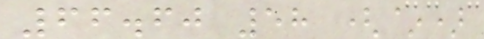66.60 58 (~)
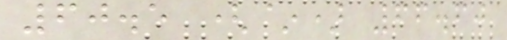60.5 (~) 66.60
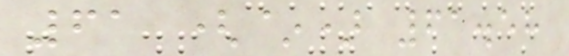61 (~) 61.58
